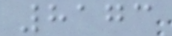8173
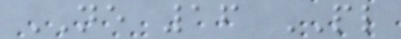NE 16 PL
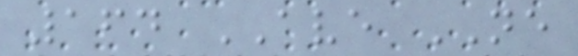164 AVE NE
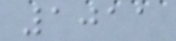1011
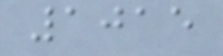1015
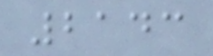2143
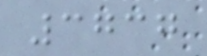3737
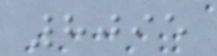8095
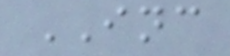INC
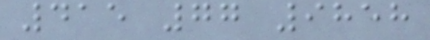415 77 9858
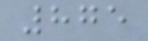875
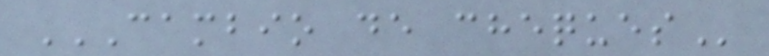CAMBIO DE CHEQUES
